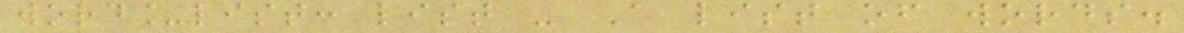word_list: list - A list of words.
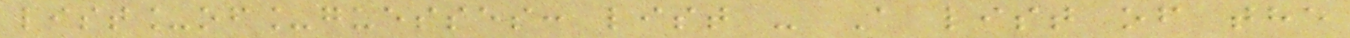list_of_guesses: list - A list of the
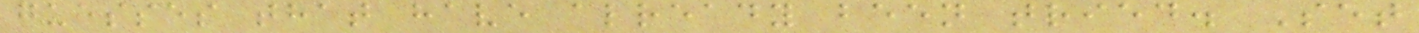guesses that have already been tried. Set
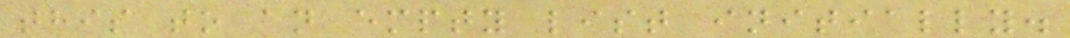this to an empty list initially.
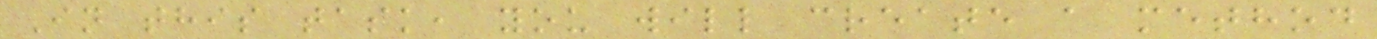In this task, you will create a method
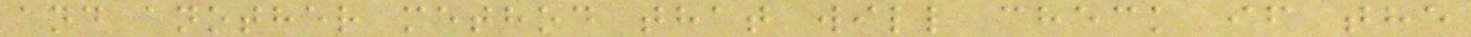and another method that will check if the
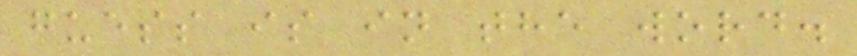guess is in the word.
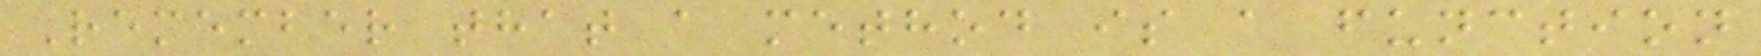Remember that a method is a function
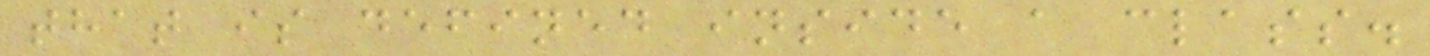that is defined inside a class.
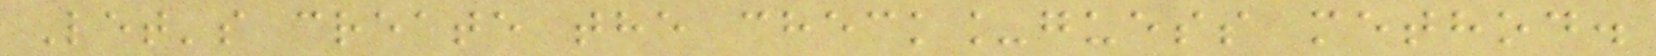Let's create the check_guess method.
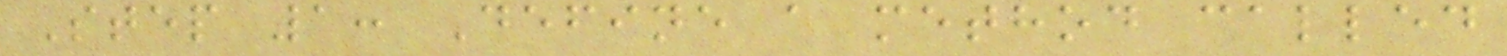Step 1: Define a method called
